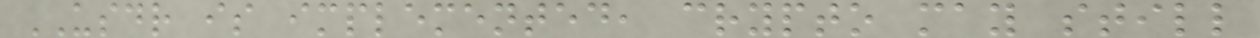USDR is implemented, crypto may still
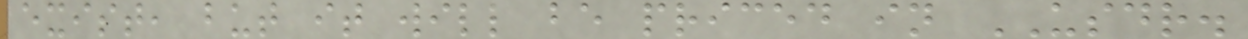exist, but it will be priced in USDR.
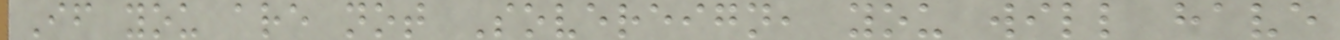If you are not Sovereign, you will have
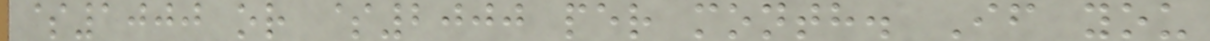$1000 or $2000 per month. If you
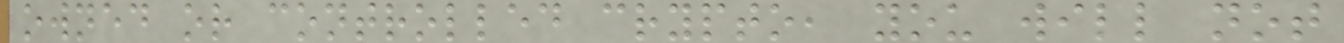owned or controlled crypto, you will not
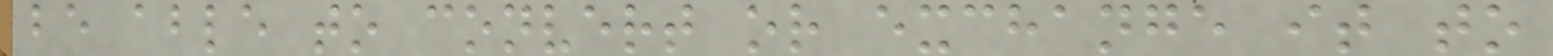be able to convert or exchange it to
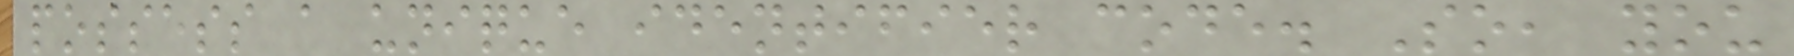possess a unique identifier code. So, you
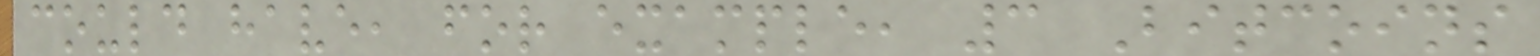could have, for example, 3 Bitcoins
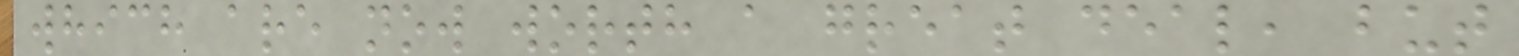which are now worth a great deal, but
